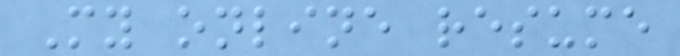My online resume
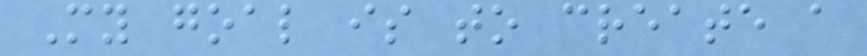My goal is to create a
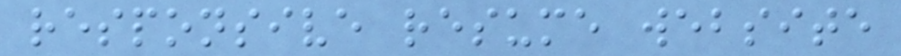responsive resume website
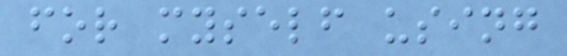for myself using
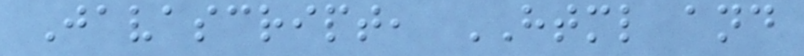Javascript, HTML and
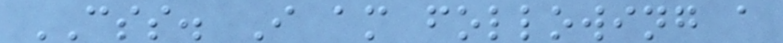CSS. I am following a
